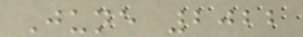June 2022
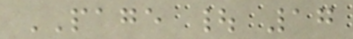PAGE | 17
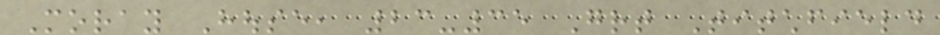Moray House, 23-35 Great Titchfield
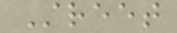Street
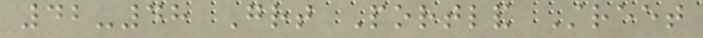42-48 Great Portland Street
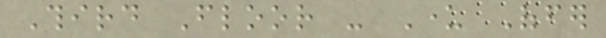Third Floor - Under Offer
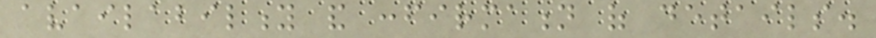availability and confirmation of details.
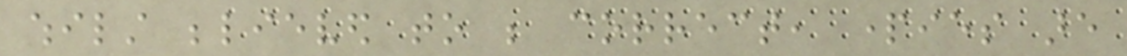whilst believed to be correct, parties are
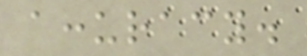accuracy.
